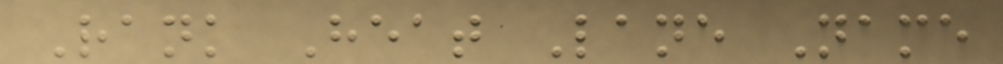Rank Heat Lane Name
